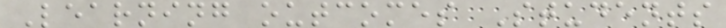Learning outcomes Students
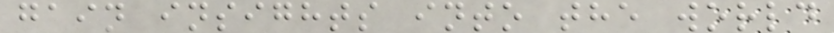gain insights into the world
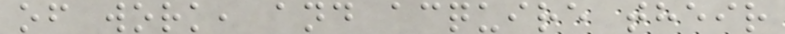of work, and acquire their
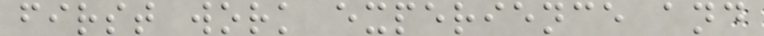first work experience and
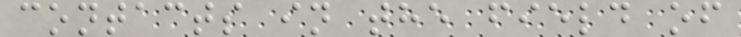contacts in the field of
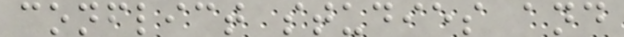conflict studies and
